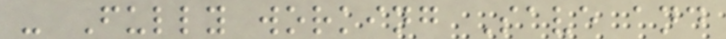- Fully working Save and
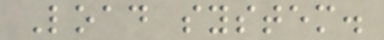Load system.
